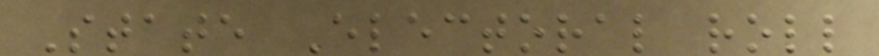State Electoral roll
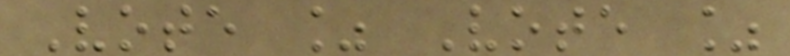Vote % Vote %
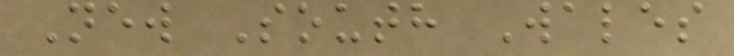New South Wales
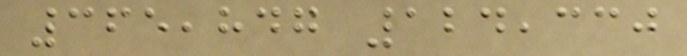365,847 124,330
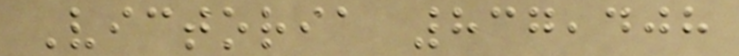Victoria 837,408
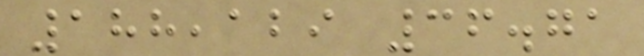188,129 36.71
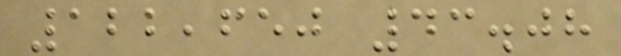122,650 43.08
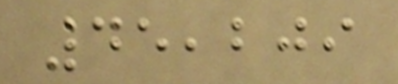45,209
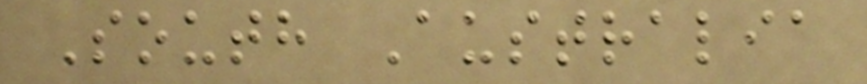South Australia
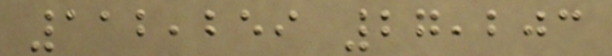112,259 27,203
